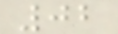02
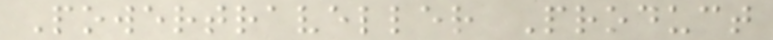Powertraveller Product
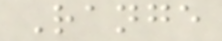Range
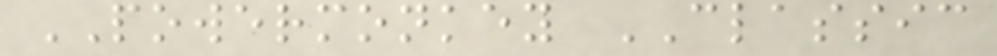POWERMONKEY CLASSIC
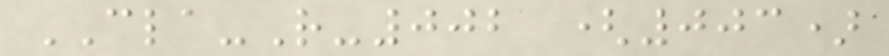CLA-R-002 (003)
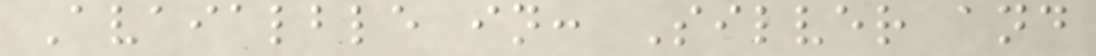Avaialble in: Silver and
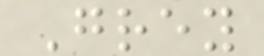Grey
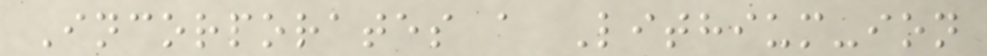Incorporates a Lithium-ion
